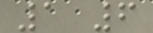1 6
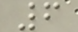6
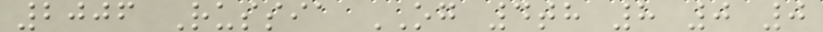2006 Russia OG 4th 8 0 0
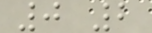0 2
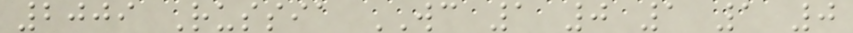2009 Russia WC 1 0 1 1 0
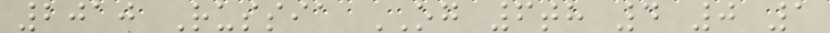2010 Russia OG 6th 4 0 1
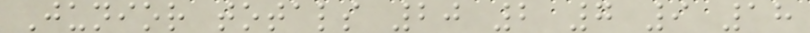Junior totals 20 2 7 9 18
